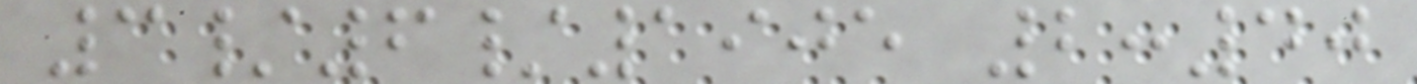3/6/1905 2:40
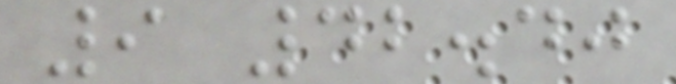9 42.40
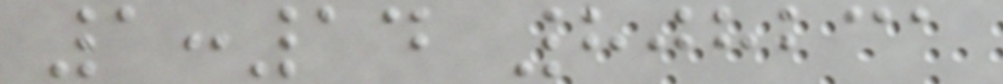1:14 808231
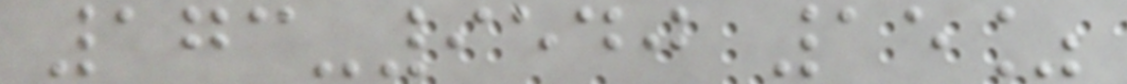173-9540 15%
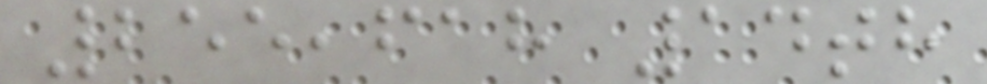255,618 14th
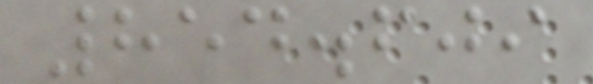854.609
